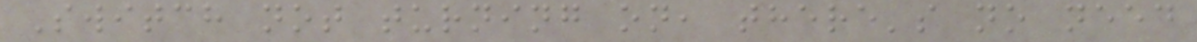Switch not turning on, there's no need
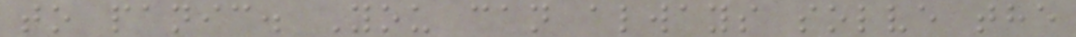to panic. You can always solve the
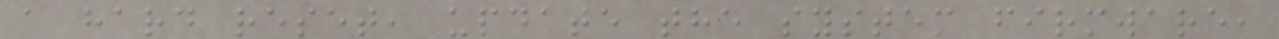a hard reset, update the system firmware,
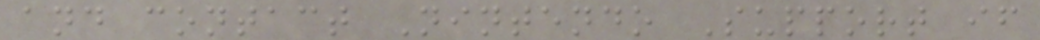and contact Nintendo Support if
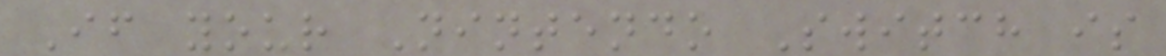If your Nintendo Switch is
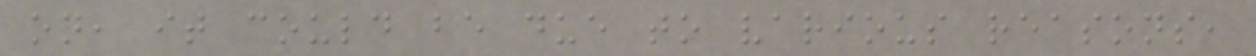on, it could be due to various reasons,
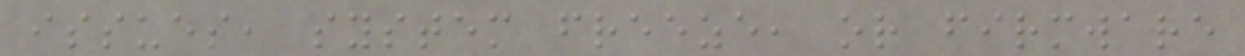issues, system freeze, or firmware
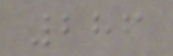286
